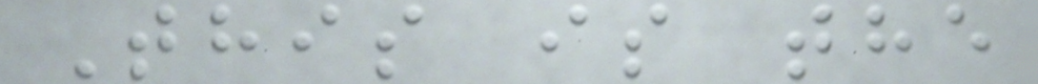This is the
